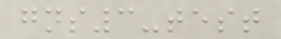gns3-test
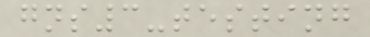gns3-testing
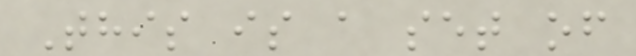This is a set of
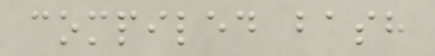compiled bash
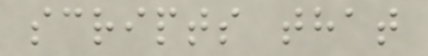scripts that
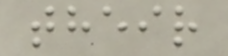their
